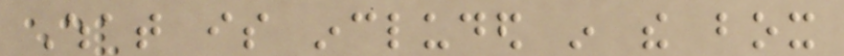What is included in the box
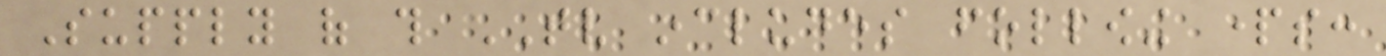Supply of this TV includes following parts:
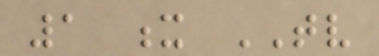1 x TV
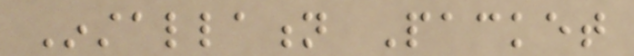Installation Packet
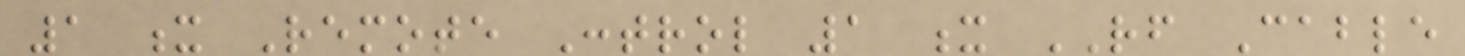1 x Remote Control 1 x RF Cable
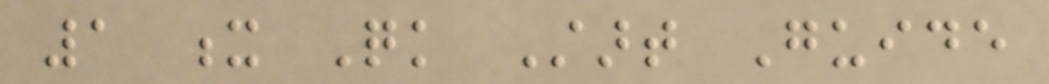1 x Quick Start Guide
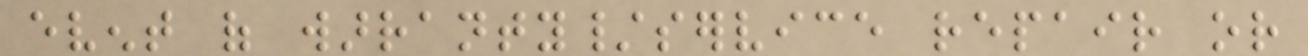event of warranty/service repair or
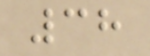38
